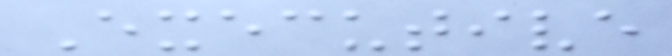Executive
